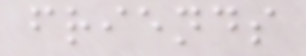friends
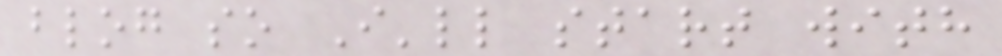blog so I'll start with
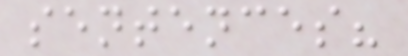sentences?
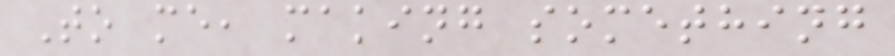To me, making something
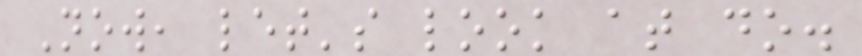Now, let's look at do.
